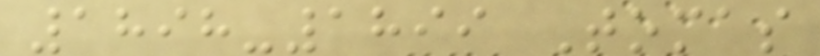1898-1899 Tomas
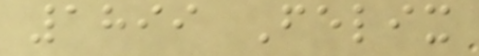1899 Felix
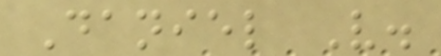Daniel V.
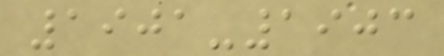1901-1903
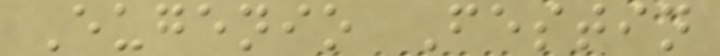Eugenio Festin
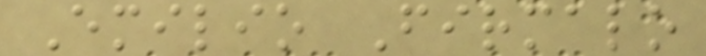Emilio Firmalo
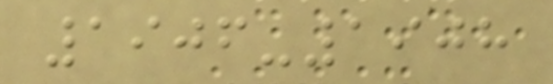1906-1908
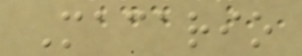Macario
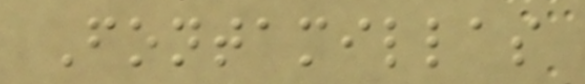Fontamillas
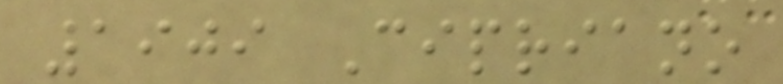1909 Cipriano
